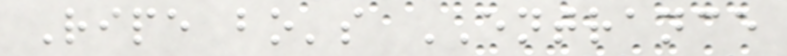Ripe bo's ENTRANCE
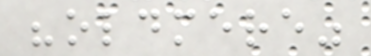"oldmere"
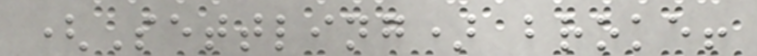(Settling) broke!
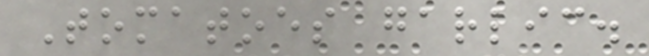Tomatoes garlic.
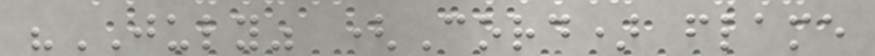"JULY" (Cord) flame
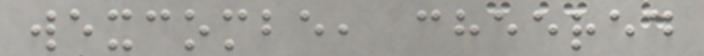wexcombe, cheered
